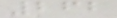262
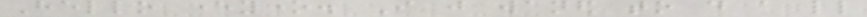Hello everyone. I just waned to do a little
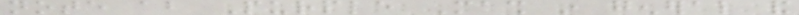note about Purple Mash in general and
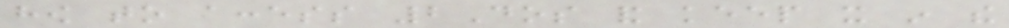how to access 2Dos and keep it in the
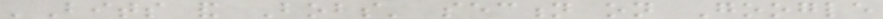'Bits and Bobs' section on Google
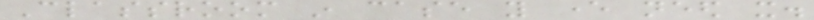Classroom in case you ever need it.
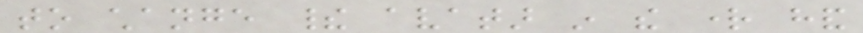to change their avatar in the right hand
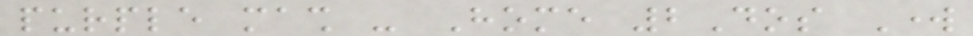purple mash - Home 2Dos Work
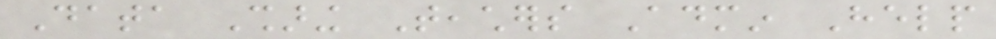Data Sharing Teachers Admin Help
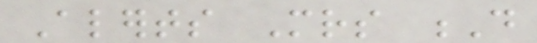Alerts Mrs D
